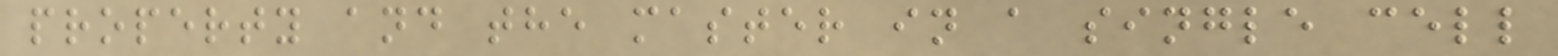property and the master in a single cell
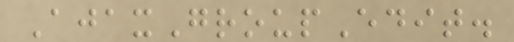AjaxGroupEdit.
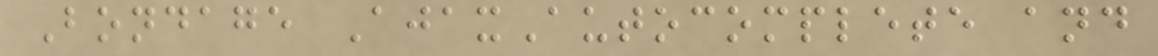Bondage AjaxAutocomplete and
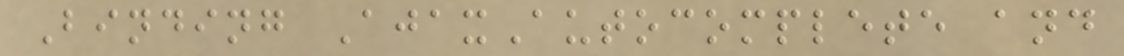Binding AjaxAutocomplete and
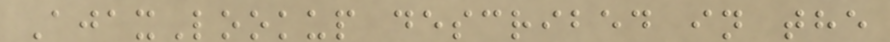AjaxLookup described in the
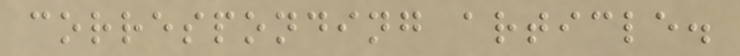corresponding article.
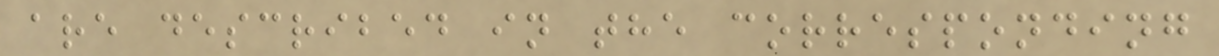are described in the corresponding
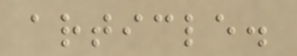article.
